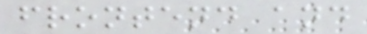frontend and
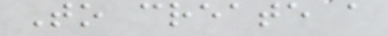To create a
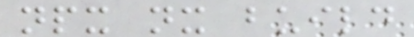npx nx build
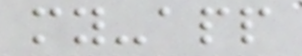my-app
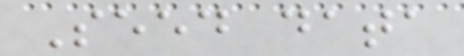Seed data
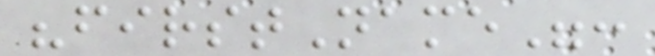"firstName":
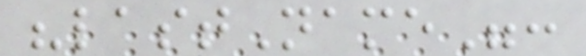"lastName":
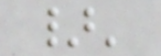}'
